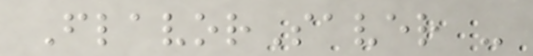FlavorSaver -
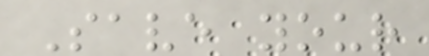Save your
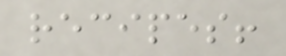recipes!
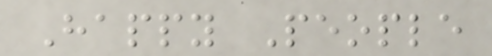Happy People
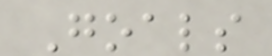Goals
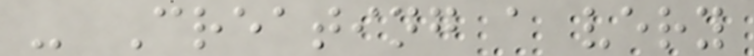- Creating a very
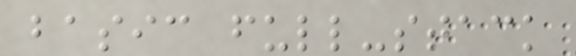basic full-stack
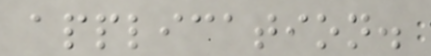application.
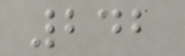242
